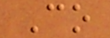Co
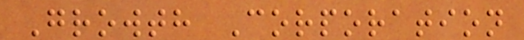Growth Corporation
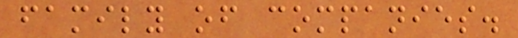family of companies.
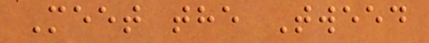Meet the Tweed
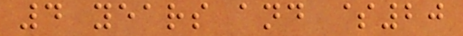4 years and $20
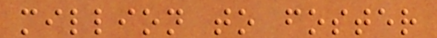million to foster
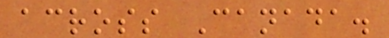across Canada.
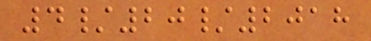4/20/2018
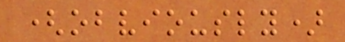(obviously)
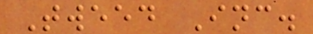Tweed Inc.
